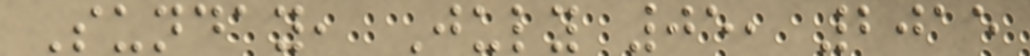Sunday, July 05, 2015
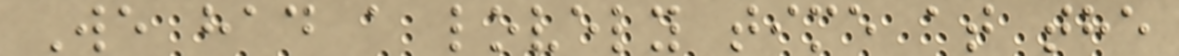We had a lovely time at the
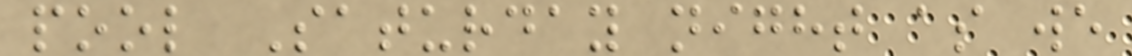pool Saturday night as we
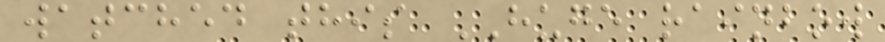watched this HUGE rainbow
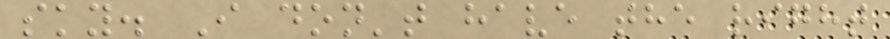sky. I don't have the right
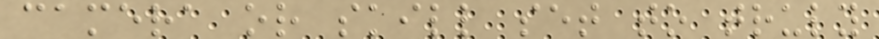camera or skill set to truly
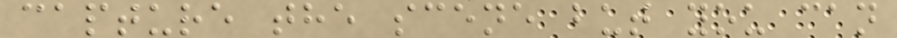capture the scene but you can
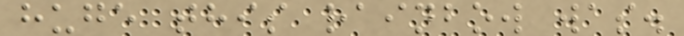huge this rainbow was.
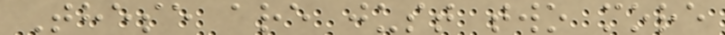These are just two more
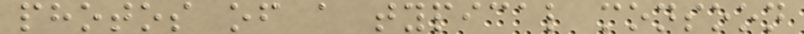photos of a typical monsoon
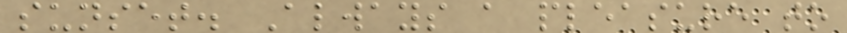sunset. Always a pleasure to
